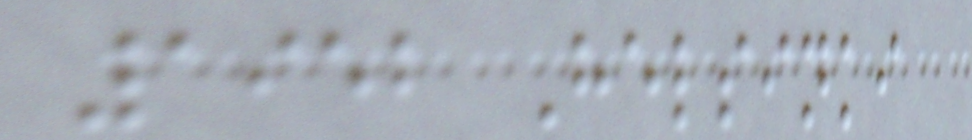1952 Helsinki
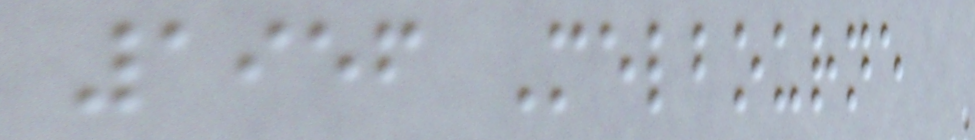1956 Melbourne
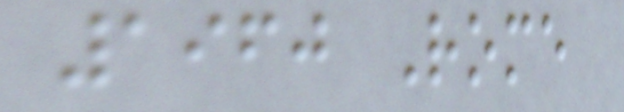1960 Rome
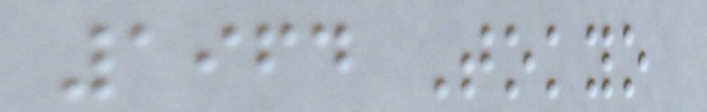1964 Tokyo
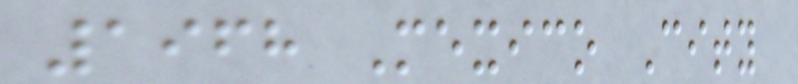1968 Mexico City
